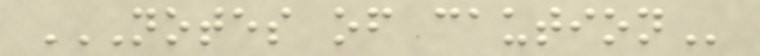NOTES OF CAUTION
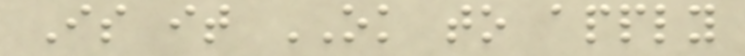Is it OK to apply
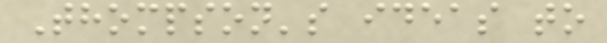Thompson's ideas to
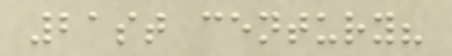21st century?
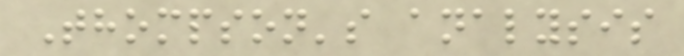Thompson's analysis
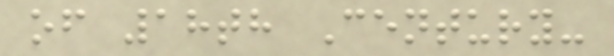of 18th Century-
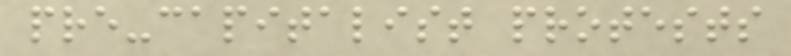pre-capitalist protests
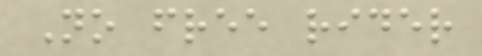No free rider
